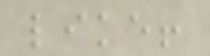like!
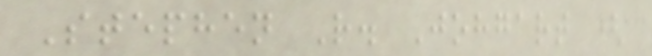Stephen R. Johgart (
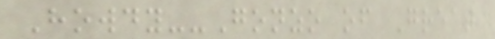Howdy--Gonzo of Great
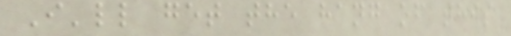I'll get the hang of this
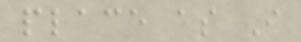place as I
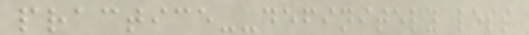practice--definitely less
